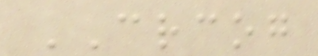CRCOG
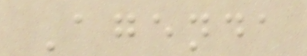Agenda
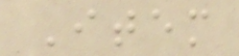Item
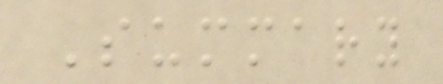Summary
